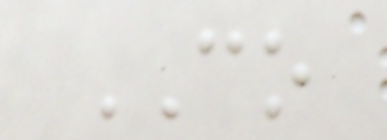CO
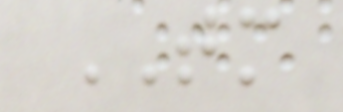TM
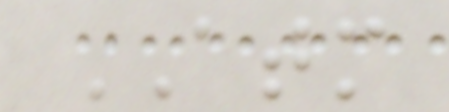ATM
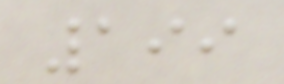199
